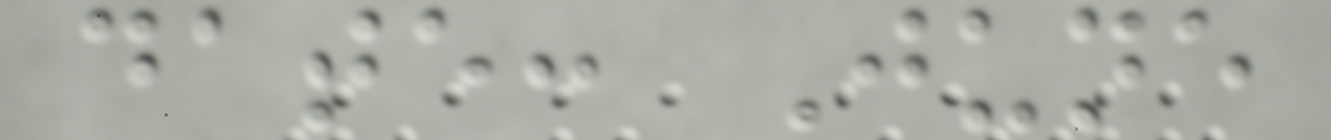date: June
